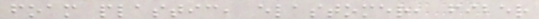foam plastic, elastomer, fiber
